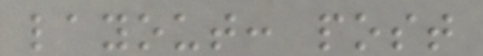layout: post
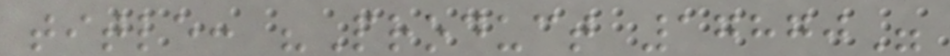title: "Product 17870"
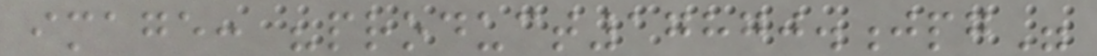image: "product17870.jpg"
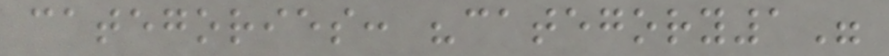categories: "category1"
